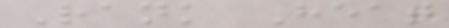Rank Heat
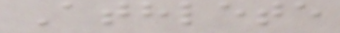Athlete
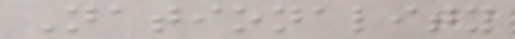Nationality
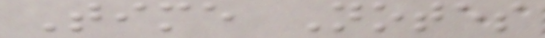Time Notes
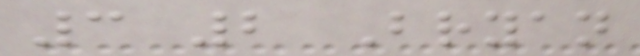3 2 Bryan
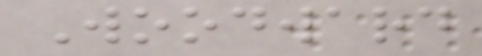Woodward
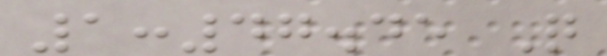1:47.45 Q
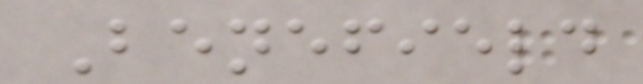Benefield
